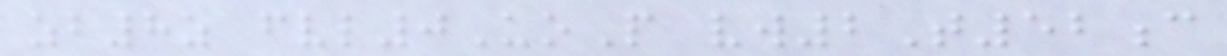zb8z fvl0UoP vw2T52c
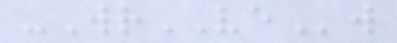-WrVEw
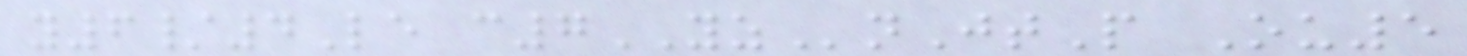y6/4Le c7YZnJtP Ou5
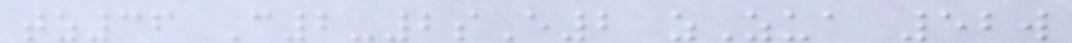tz36 C2-2sE2 zZua 52w
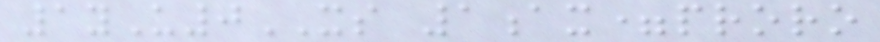1yU0XS 1ax=proro
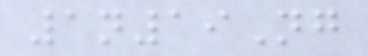1n19Ng
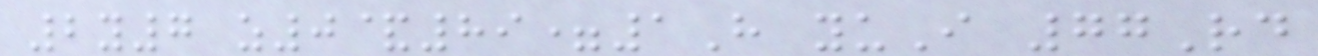2y7 z0&89=1H yuI 77Rd
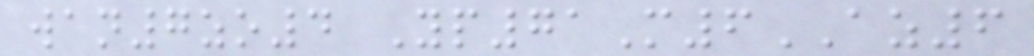wan7zo4 Yp71M6AZ6
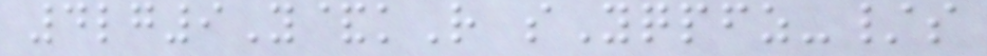4lg9Y&kR sYqpfz-/s
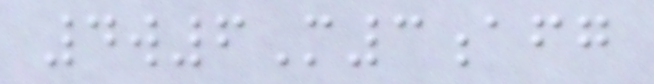4w6M3afg
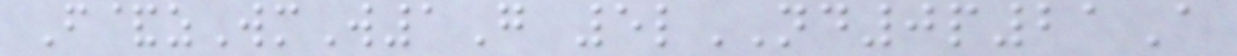F&zWmW1G 5lND0p21A
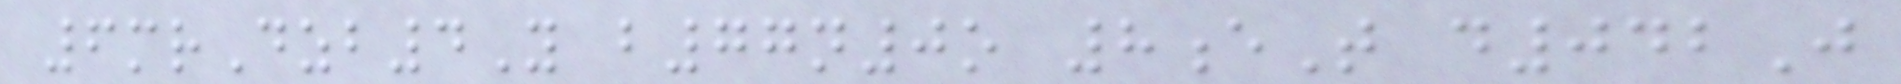6mrDzb4Y b77n0o 8eT d042J
